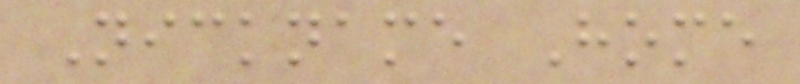Nickname Home
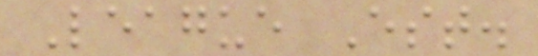League Est.
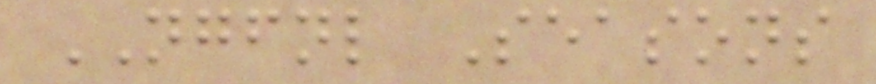NGFNL Seasons
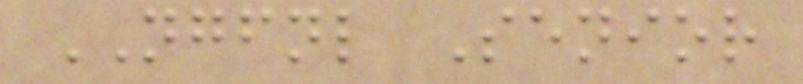NGFNL Senior
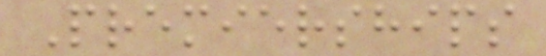Premierships
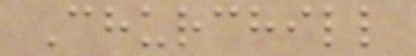Churchill
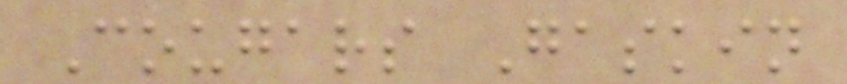Cougars Gaskin
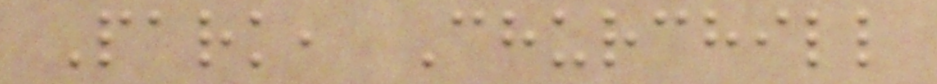Park, Churchill
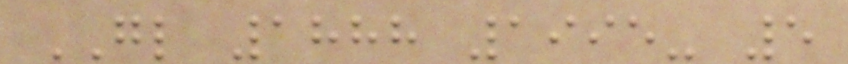GL 1888 1995- 5
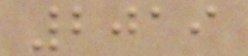2019
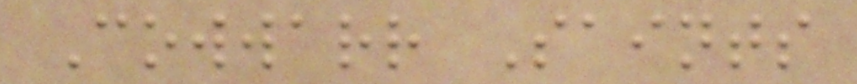Cowwarr Saints
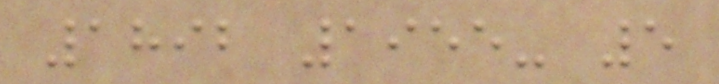1892 1955- 5
